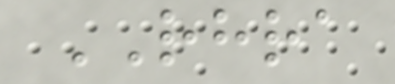RHRA
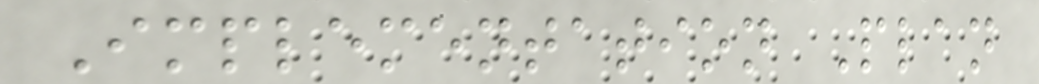Implementation Plan
